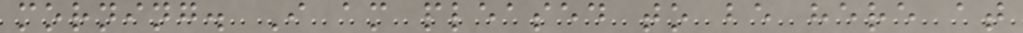morning. I am pleased to be here at
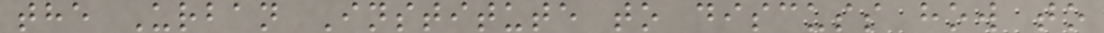the Urban Institute to discuss how to
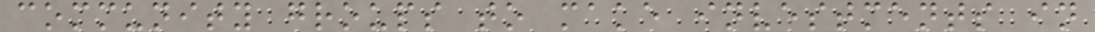community groups to make investments in
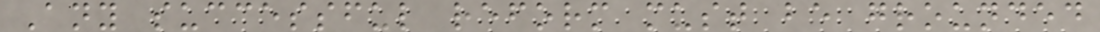Any successful reform must be grounded
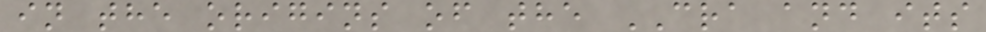in the origins of the CRA and its
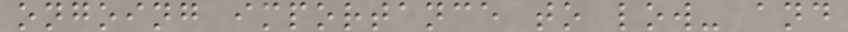ongoing importance to low- and
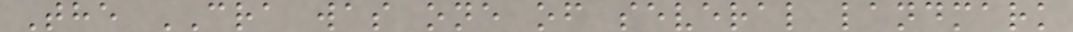The CRA was one of several landmark
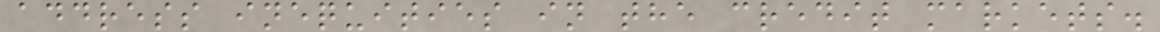address inequities in the credit markets.
